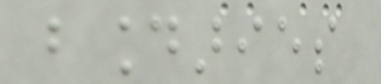boundaries
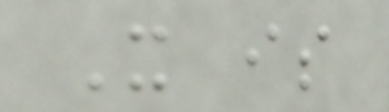It is
